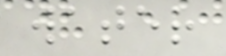water
